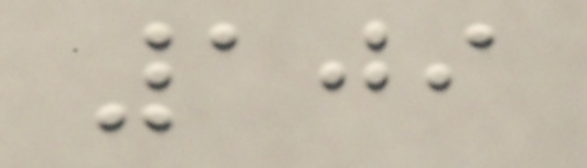109
